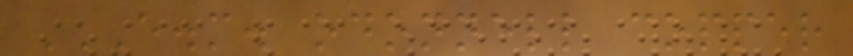E.M. ODONNELL COPPER
